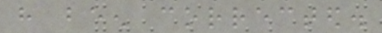have been corrected.
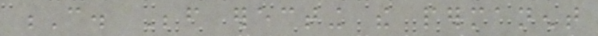C. Before erecting the permanent
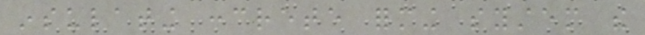insulating concrete forming system the
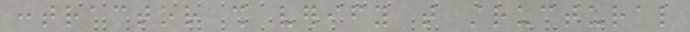contractor shall verify that structural
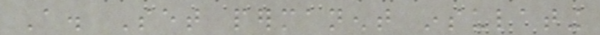A. Set permanent insulating
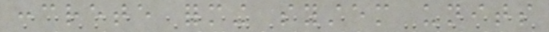concrete forming system units
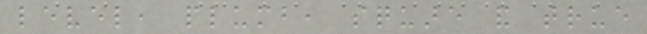level, plumb, square and true
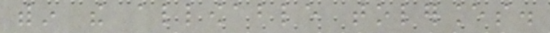within the allowable tolerances.
